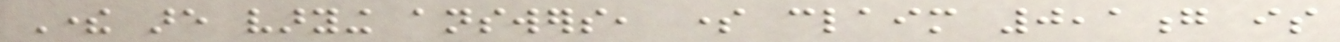There are varying answers, some claim 0,1g is
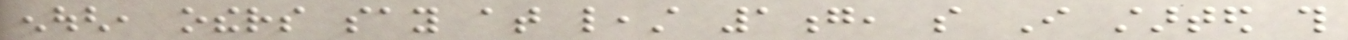enough, others say at least 1g, so I started this
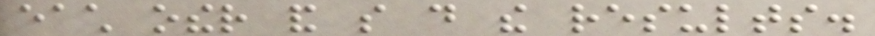each other and so do the results.
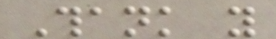Thank you
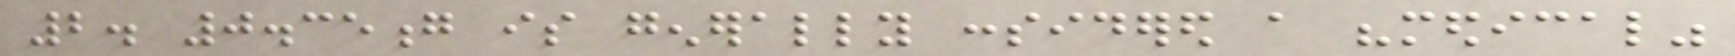2. 0.35g is generally considered a "medical"
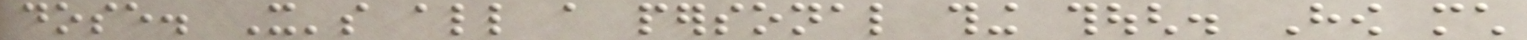dose. It's all a personal thing though. How much
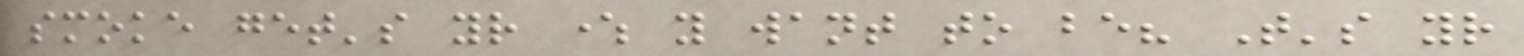smoke get's your where you want to be? That's your
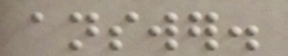answer.
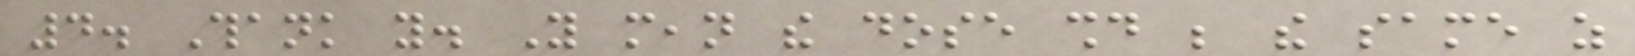4. Thank you. You mean the dose should be the same as
